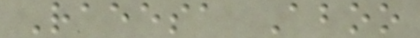Raeesa Aboo
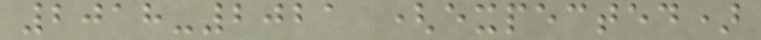2018-2021 (expected)
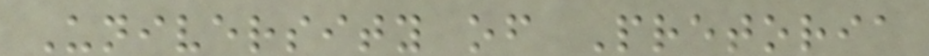University of Pretoria
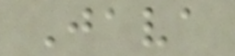Java
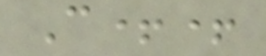C++
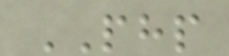PHP
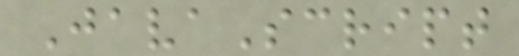JavaScript
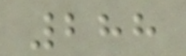288
